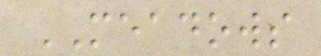MEADOWS
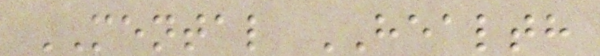MENTAL HEALTH
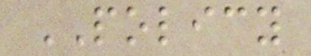POLICY
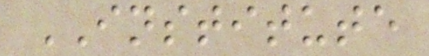INSTITUTE
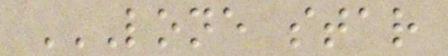LONE STAR
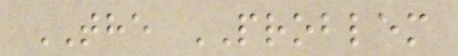THE PROBLEM
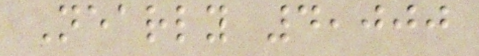Nearly 4,000
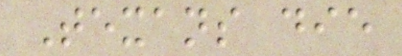Texans die
